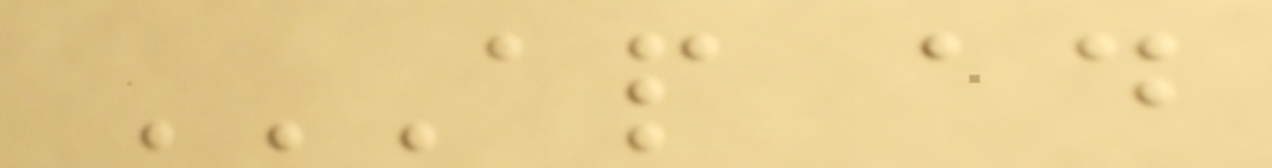AP AD
